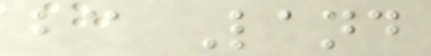bc Land
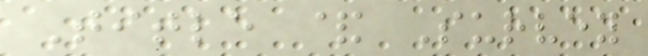Title & Survey
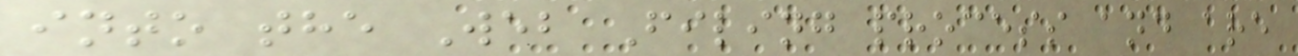into the Web Filing process and are
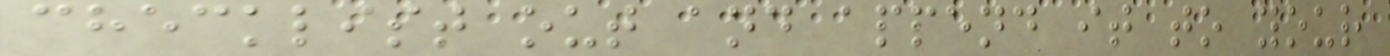checklist out and append it to your
